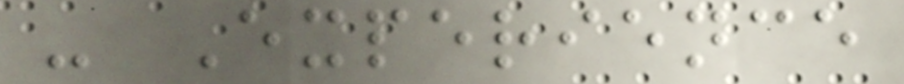- Experience
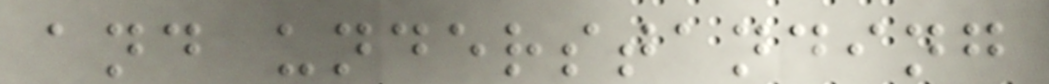and understanding
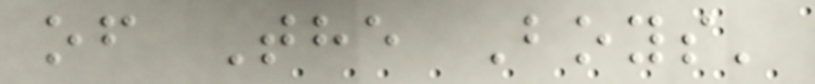of The Boys'
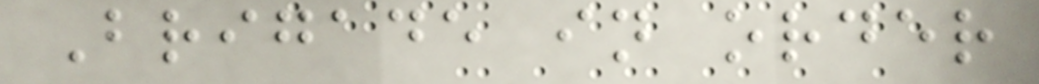Brigade in order
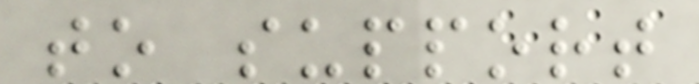to support
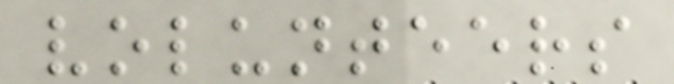volunteers
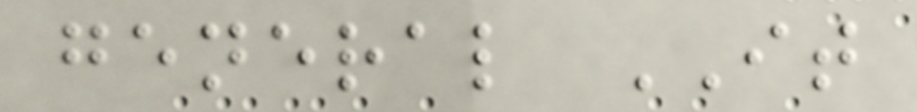general IT
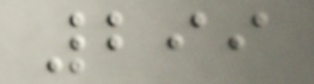299
